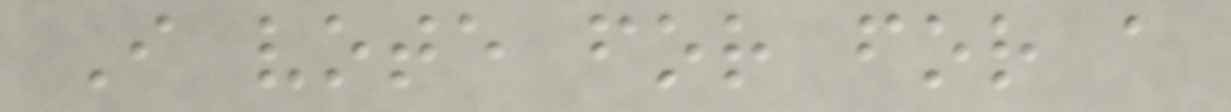I vote for for a
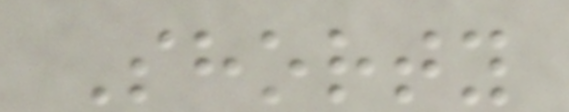Shorty
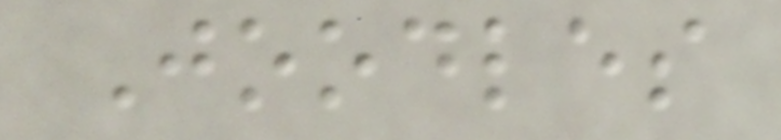Joodles
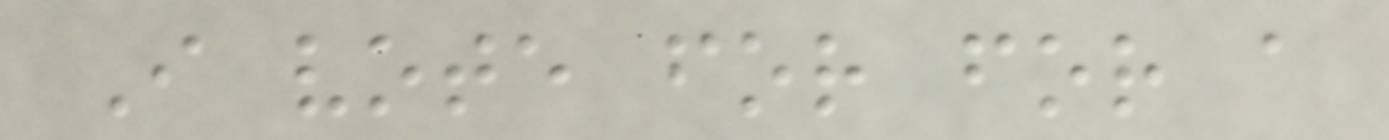I vote for for a
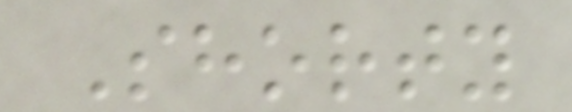Shorty
